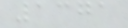1371
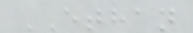ETHAN
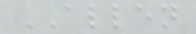ALLEN
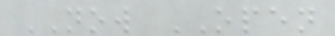NOW OPEN
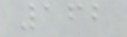162
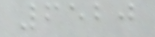6520
